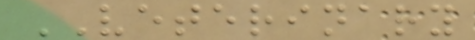VETERINARY
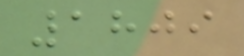1809
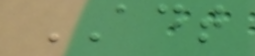ADT
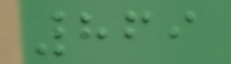869
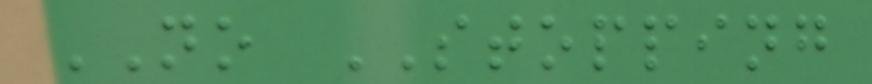NO STOPPING
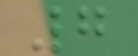7
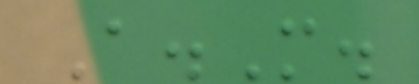A.M.
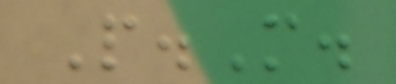P.M.
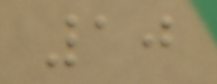10
